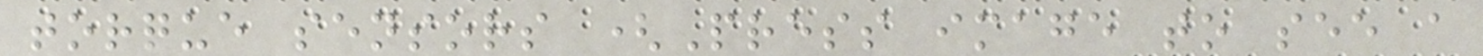torque sensors (Press image to see a
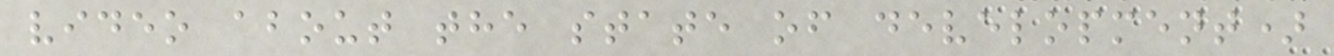video about the state of development)
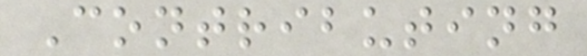Contributing
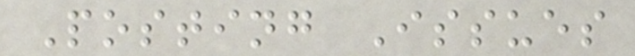Posting Issues
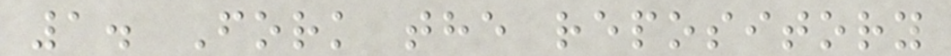1. Fork the repository
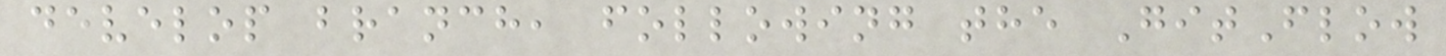develop branch, following the GitFlow
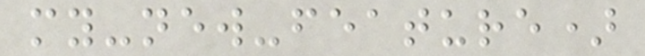my-new-feature)
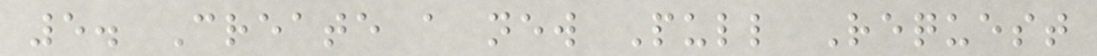5. Create a new Pull Request
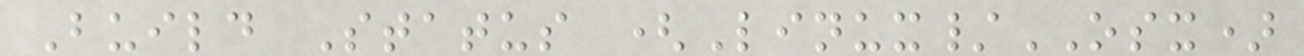Build Status (Linux/OSX)
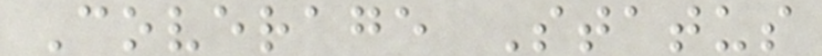Coverage Status
